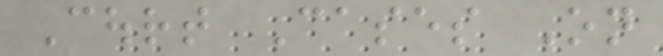Court Cases On
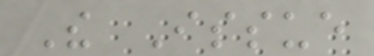The Issue
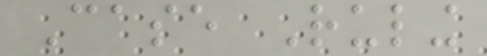Case Ruling
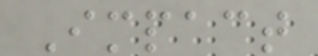Impact
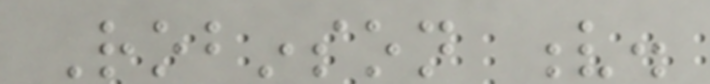Robinson v.
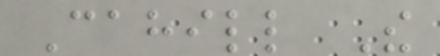Cahill The
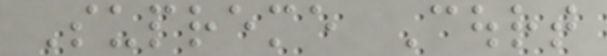Supreme Court
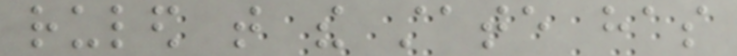ruled that the state has
